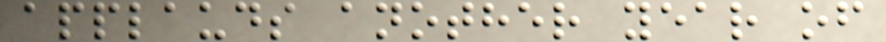applauds another year of
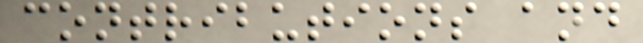contributions and
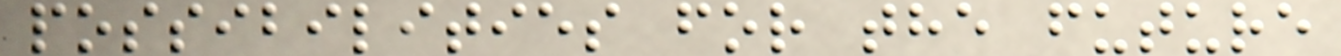possibilities for the future
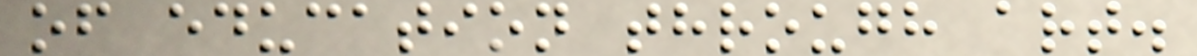of education through art.
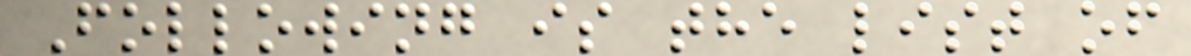Following is the list of
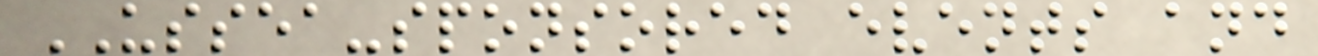USSEA-sponsored events and
